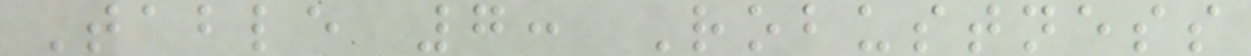Table 7: Robustness
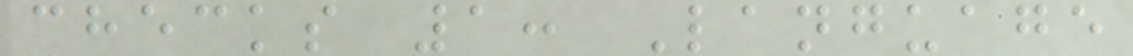checks 1: Language
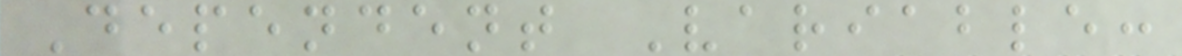Dependent Variable:
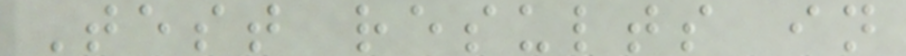Test results in
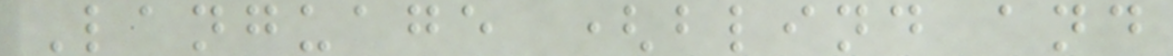Language (blind and
